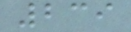239
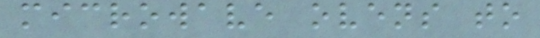microwave ovens to
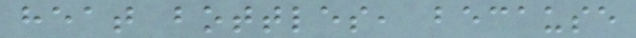heat bottles, because
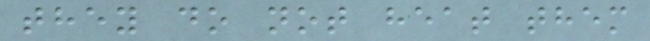they do not heat them
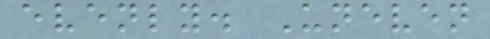evenly. Uneven
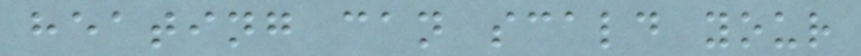heating can scald your
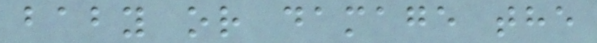baby or damage the
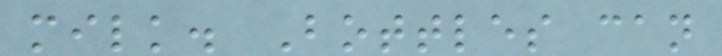milk. Bottles can
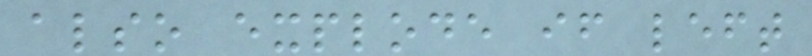also explode if left
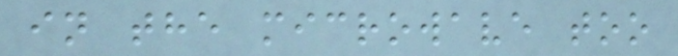in the microwave too
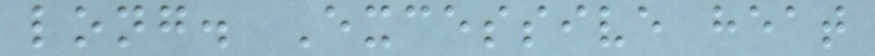long. Excessive heat
